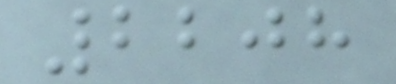2208
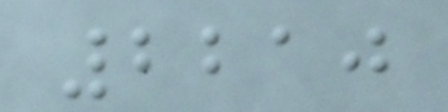2210
